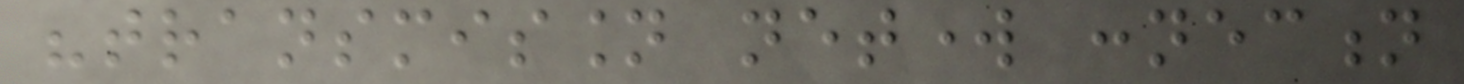"transmission network connection
